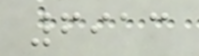6913
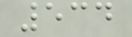534
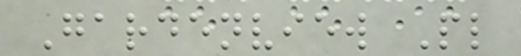Gardenview Pl
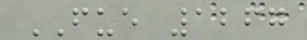FUE 1267
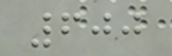600
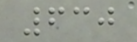630
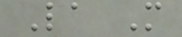La M
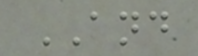AND
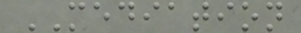MEDIATION
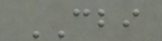CBI
